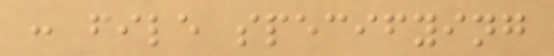: file specifying
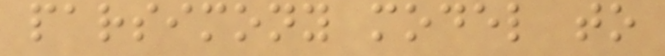parsimony model to
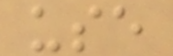use
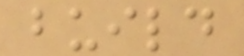build
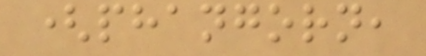(phangorn,
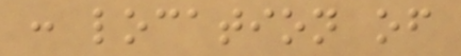: location of
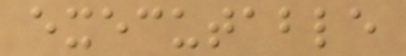executable
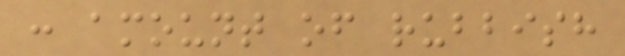: amount of rubbish
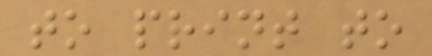to print to
